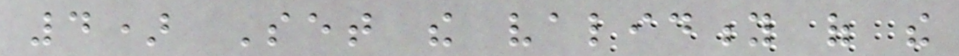4) Set the validity of the
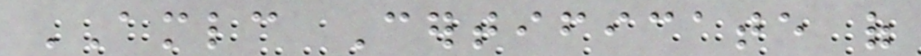AMLC Certificate of
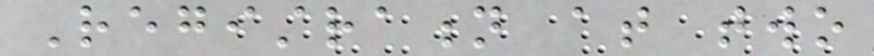Registration at two
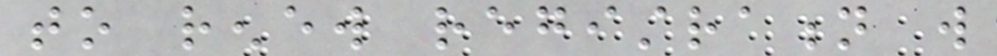to renew registration will
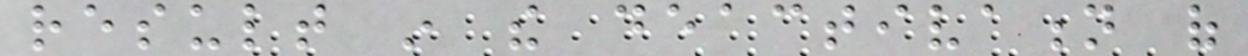result in the deactivation of
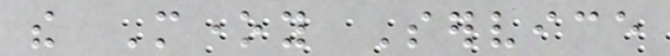the Money Service
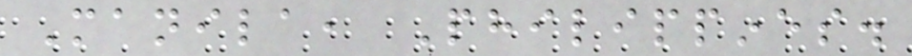Manila, Philippines.
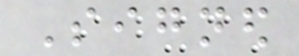Signed
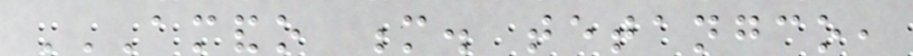AMANDO M. TETANGCO,
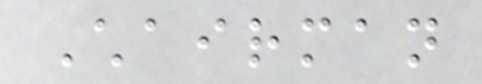Chairman
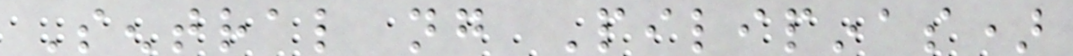Sentral ng Pilipinas)
